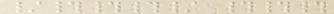/###/ ###
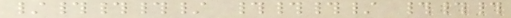/###/ ###/ ###
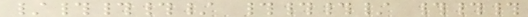/###/ ###/ ###
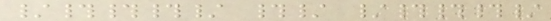/###/ #/ /###/
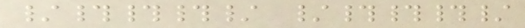/###/ /###/
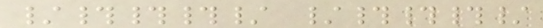/###/ /###/
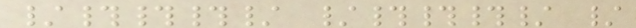/###/ /###/ /
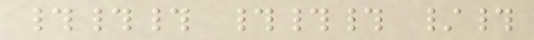### ### /#
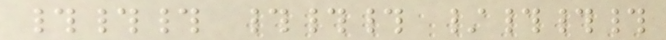### ### /###
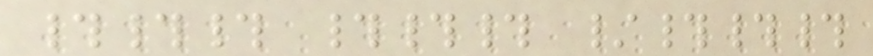### ### /###
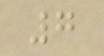7
